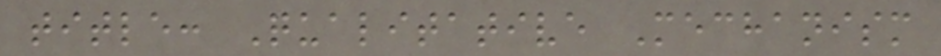title: Qualitative Mechanism
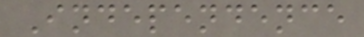Independence
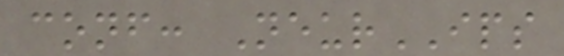conf: NeurIPS
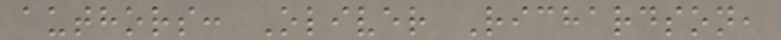authors: Oliver Richardson,
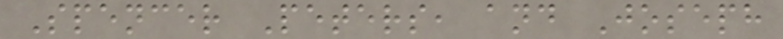Spencer Peters, and Joseph
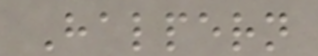Halpern
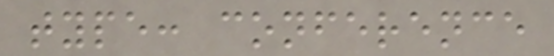type: conference
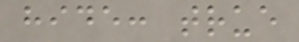hide: true
